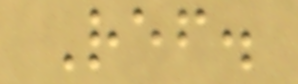Ref.
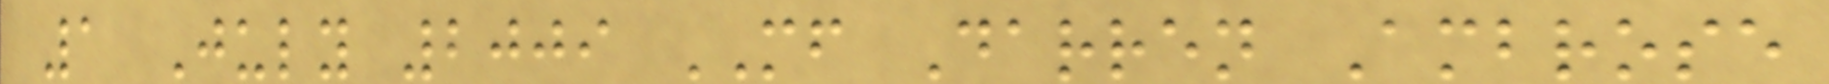1 July 2009 MF Darren Ambrose
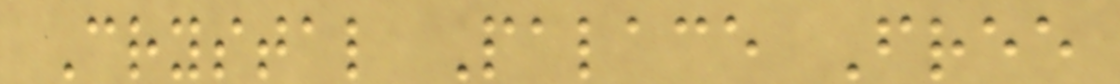Crystal Palace Free
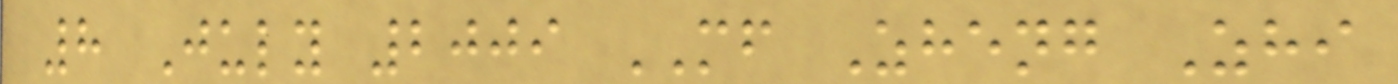8 July 2009 MF Zheng Zhi
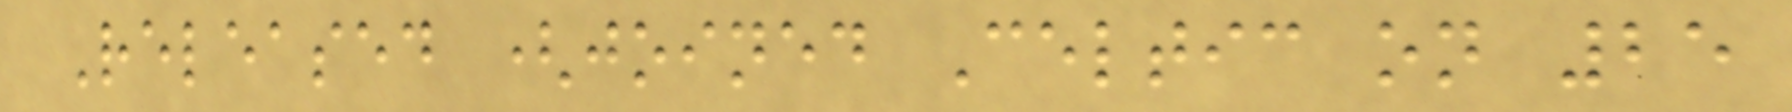Released (joined Celtic on 25
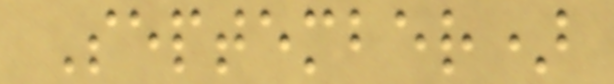September)
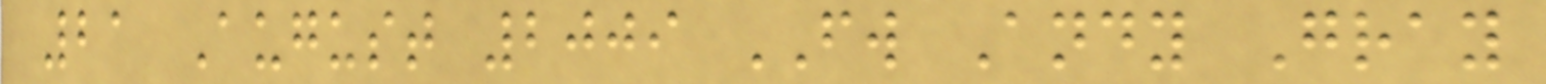21 August 2009 FW Andy Gray
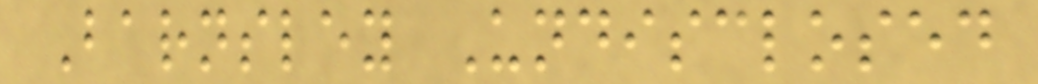Barnsley Undisclosed
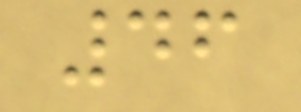46
